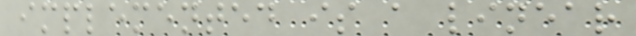implemented is a linear
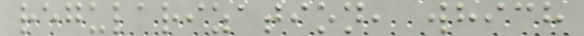regularization, which
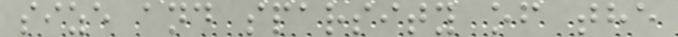size and sparsity of the
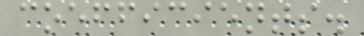coefficients.
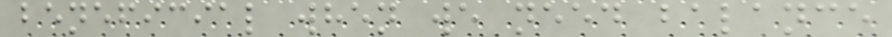beneficial when we need balance
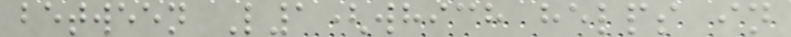between L1(which helps in
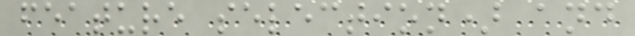feature selection) and
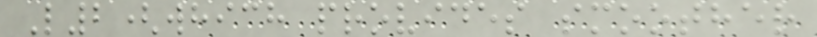L2(which provides smoother
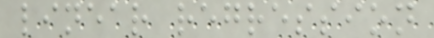linear regression
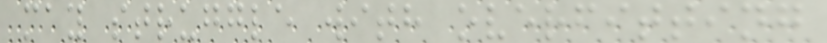may struggle with overfitting
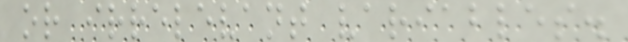or irrelevant variables.
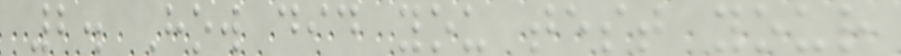2. How did you test your
